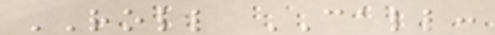ROLL CALL:
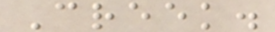Creek.
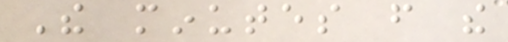The minutes from the
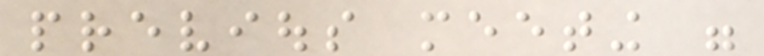previous meeting were
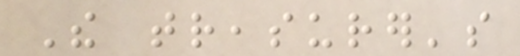The treasurer's
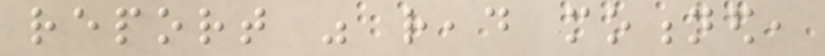report was read motioned,
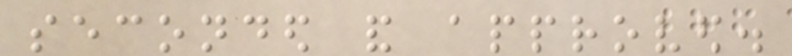seconded and approved.
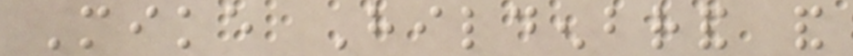Mike Hildenbrand and
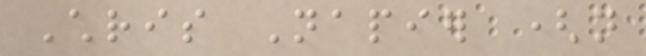Chris Napier (not
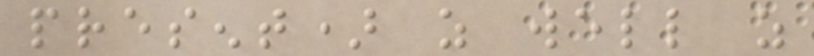present) as well as
